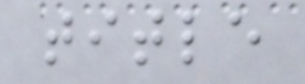title
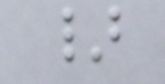}
